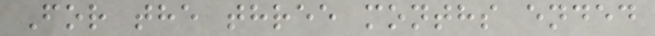For the three months ended
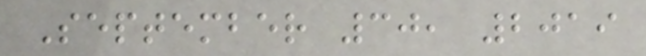September 30, 2019
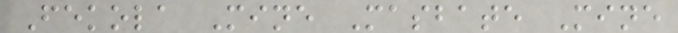Fekola Mine Masbate Mine
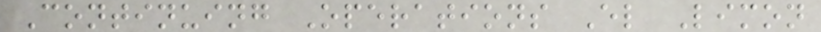Continuing Operations El Limon
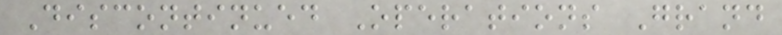Discontinued Operations Grand
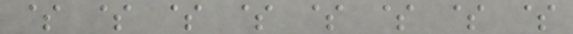$ $ $ $ $ $ $ $
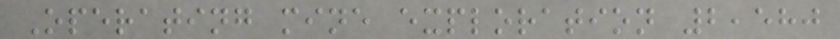Operating mine exploration 2,580
